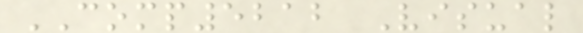COMP5212 Visual
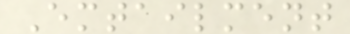Emtailment
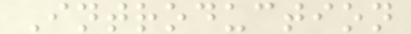Introduction
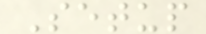Setup
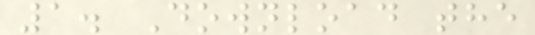1. Download the
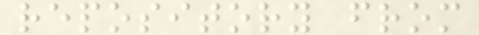repository from
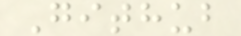Github
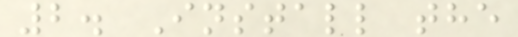2. Install the
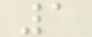1
